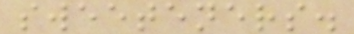sweeteners.
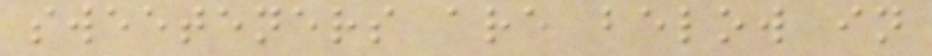sweeteners are below in
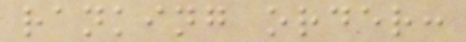ranking order:
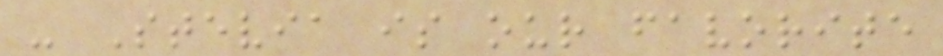- Stevia is our favorite
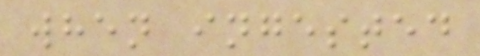when ingested
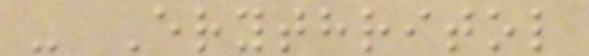- Erythritol
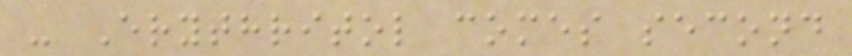- Erythritol comes second
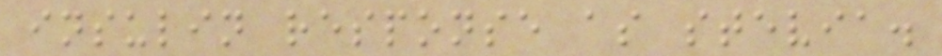insulin response as stevia.
